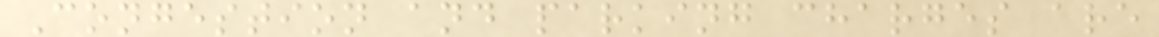Congestion and parking charges are
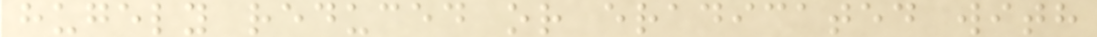hugely reduced or eradicated with
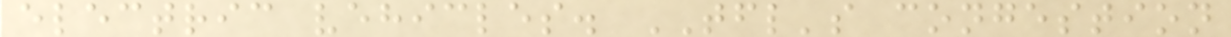electric vehicles. TFL's congestion
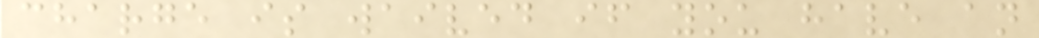charge is waived if you have an
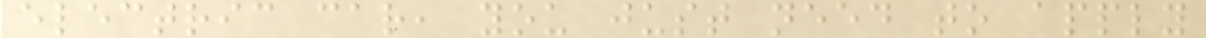electric car, you just need to apply
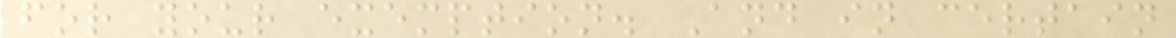for your exemption. And in certain
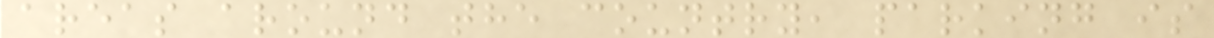areas around the country, parking is
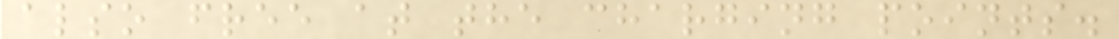also free at the charging points.
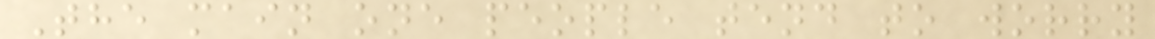The main one people tend to worry
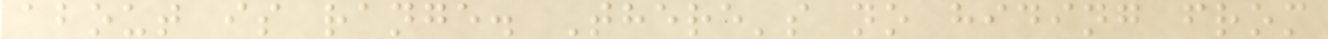about is range. There's no hiding from
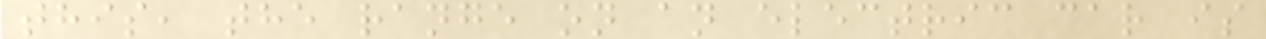this, the range on an electric car is
